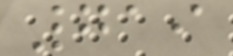719
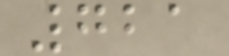721
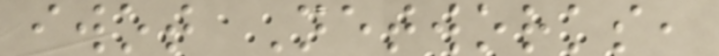iwot Networks,
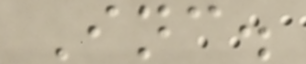Inc.
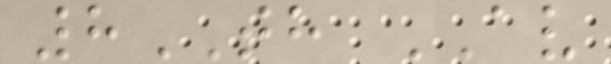8TH AV
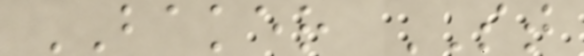BAKER ST
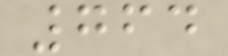764
